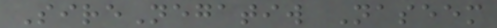SireNegatiw Naseem
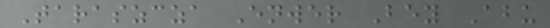Taraszcza Enwer Bey Abu
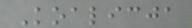Koalicja
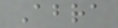Abra
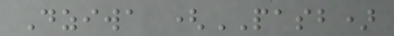Dziwa (PASB)
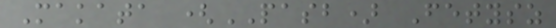Makata (PASB) Fetysz
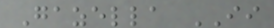Gazella II
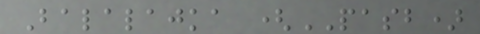Balalajka (PASB)
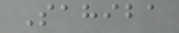Sahiba
